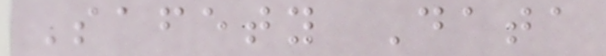Safety Data
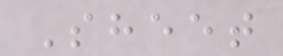Sheet
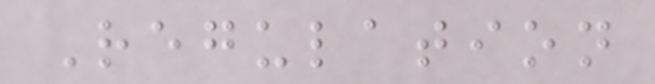Regulation
